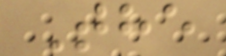The
